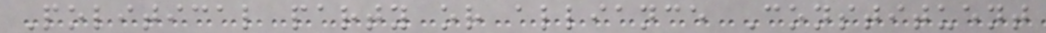Political party or alliance Constituent
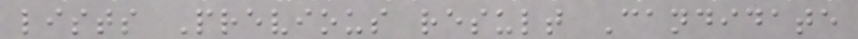lists Previous result Candidate
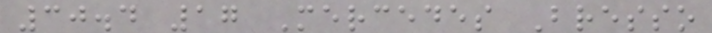30.4 17 Mercedes Bresso
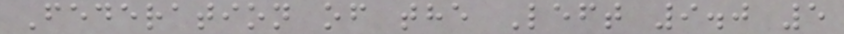Federation of the Left 9.0 5
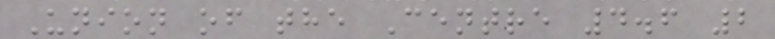Union of the Centre 4.6 2
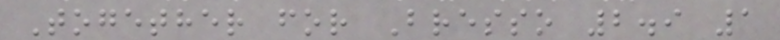Together for Bresso 2.9 1
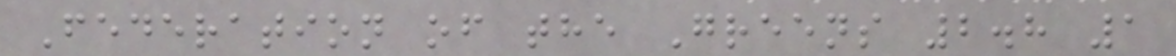Federation of the Greens 2.8 1
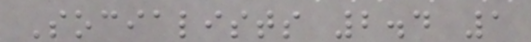Socialists 2.4 1
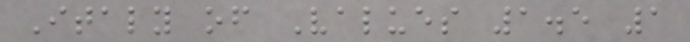Italy of Values 1.5 1
